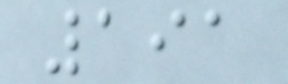191
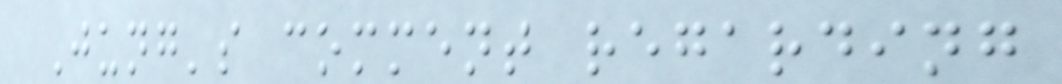Jung's comment regarding
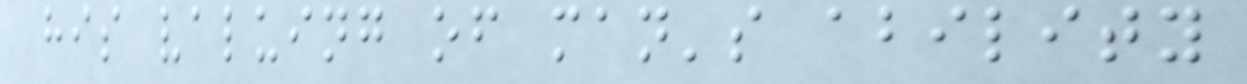his valuing of man's ability
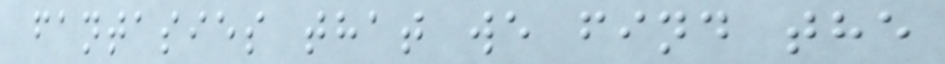fantasies that we find the
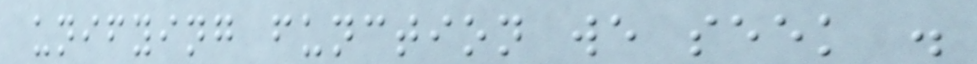unifying function we seek .
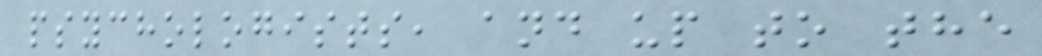psychologists, and up to the
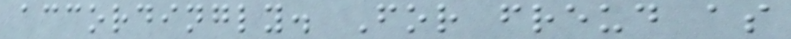accordingly. For freud as
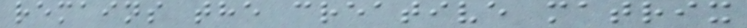remains the creative matrix
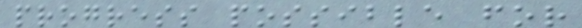progress possible for
